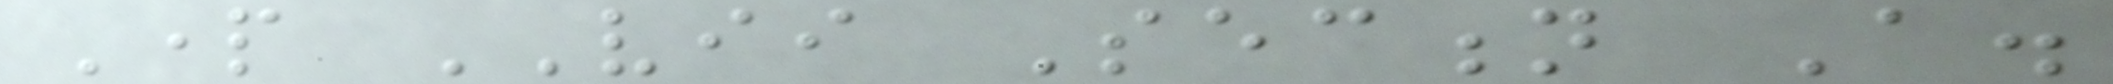Part VII Section A.
